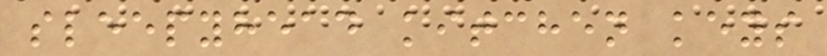sleepyhead kitchen keys
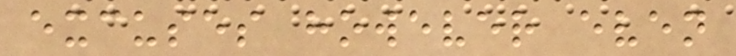excuses however even
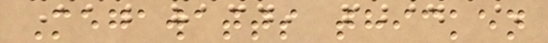Megawatts thicken
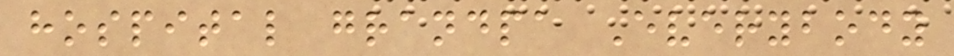hospital grandpa Everybody
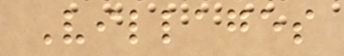Villages
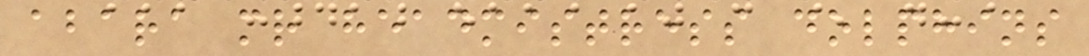abara mr headmistress dolphins
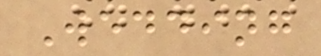Wedding
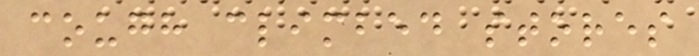cough climbed stores
